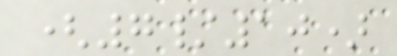(7/10)
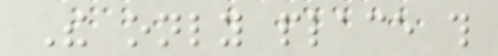The only place this
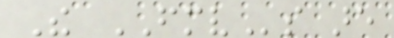The FMVs are
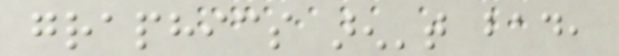graphics aren't bad,
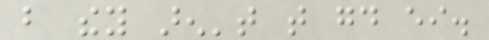but they aren't that good either.
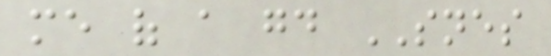me of a good SNES
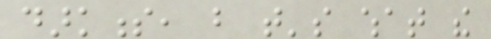darkness, but that's what the
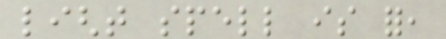light spell is for,
